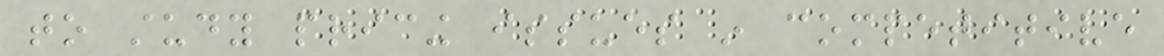to study pricing issues in competitive
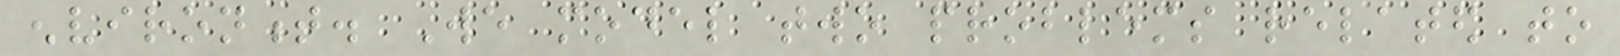environment. We model two problems related to
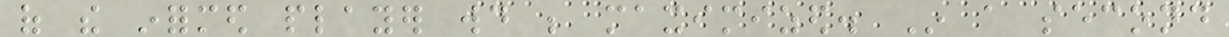of the informed player would be maximized. In a second
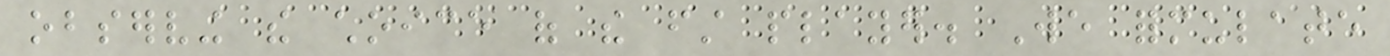observing the choice of the first player. We formulate
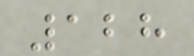128
